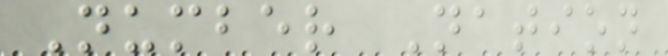Number Nation
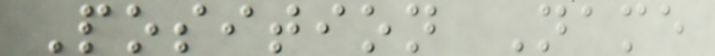Position Name
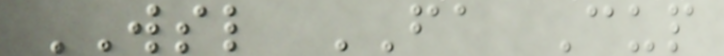WSL FA Cup
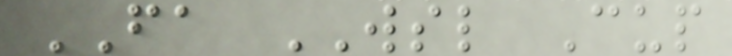FA WSL Cup
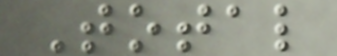Total
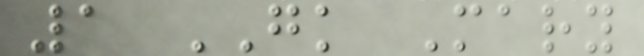1 GK Mary
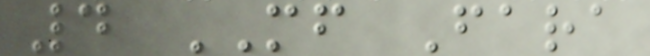4 MF Fara
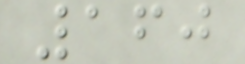160
